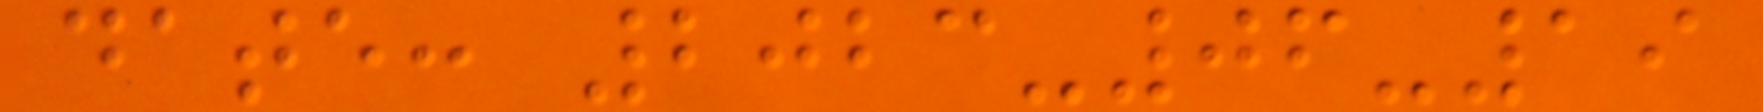date: 2023-06-19
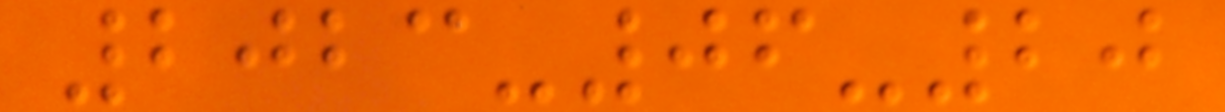2023-06-20
